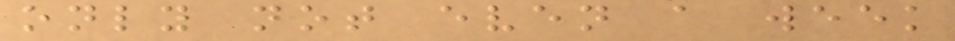only not even a week
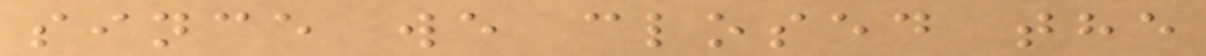since we closed the
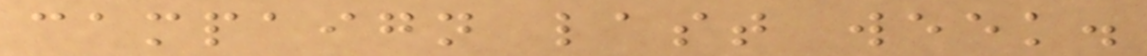campaign last week.
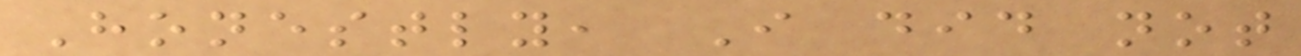Honestly, I did not
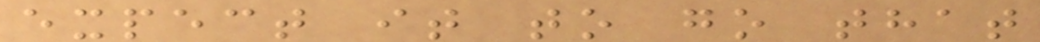expect it to go that
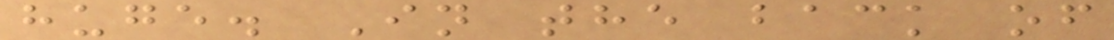huge. In the back of
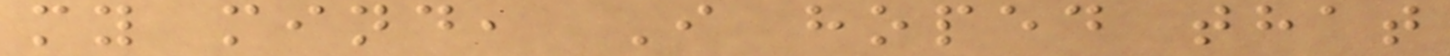my mind, I hoped that
